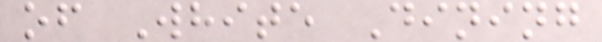of White Dining
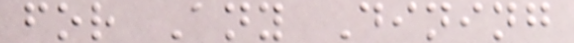for Any Dining
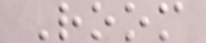Room
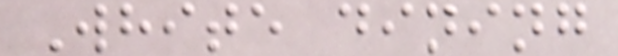White dining
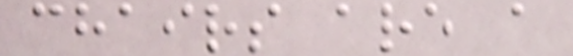chairs are a
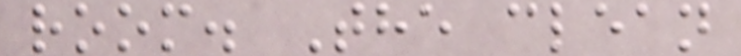room. The clean
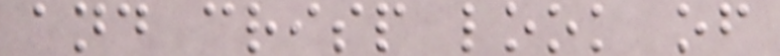and crisp look of
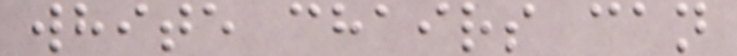white chairs can
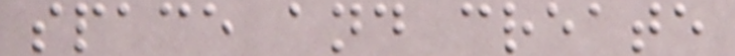space and create
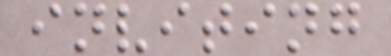inviting
